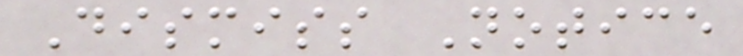Dismiss Notice
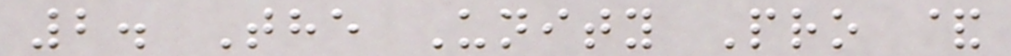2. The Unity Pro &
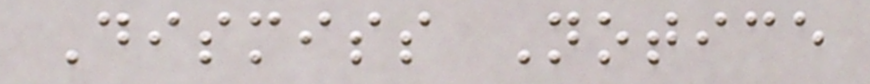Dismiss Notice
